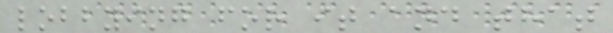lobbying for it and that
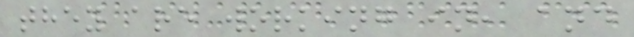they are working in, and
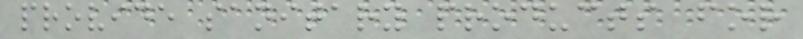provide sanitary products for
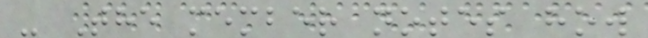- The member notes how
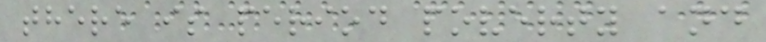there is period poverty and
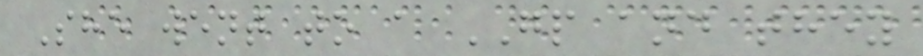She went to a GP and they
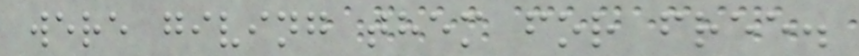were giving them for free.
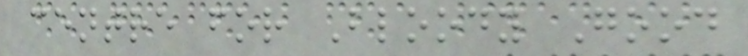centre for Bloody Good
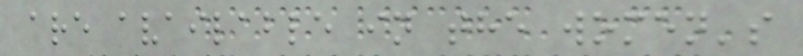are available in the women's
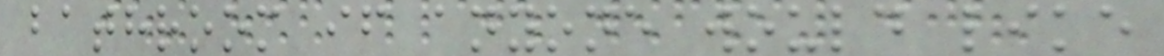bathroom if anyone would like
